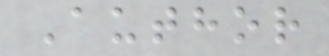Author
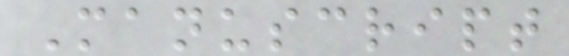Manuscript
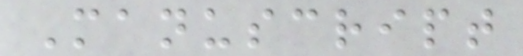Manuscript
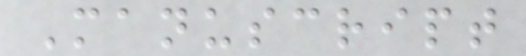Manuscript
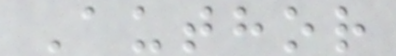Author
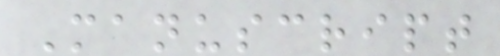Manuscript
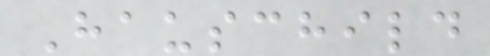Hauschild
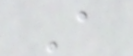A
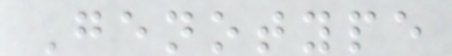Genotype
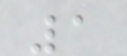1
